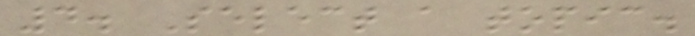4. Select a topic.
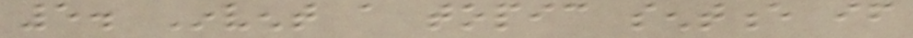5. Invent a topic sentence if
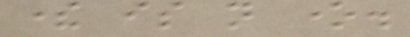there is not one.
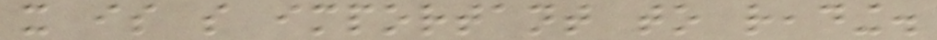it is so important to reading.
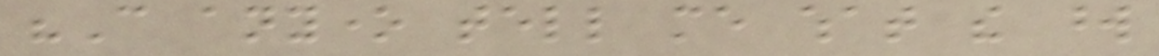"Can anyone tell me what the word
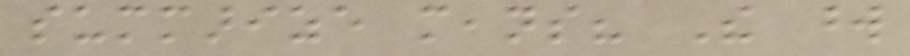summarize means? The word
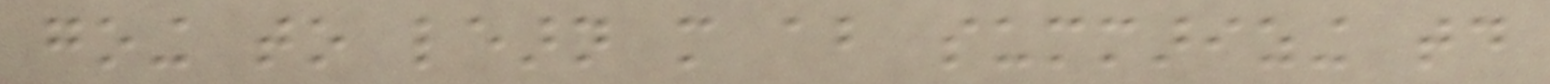going to learn more about summarizing today
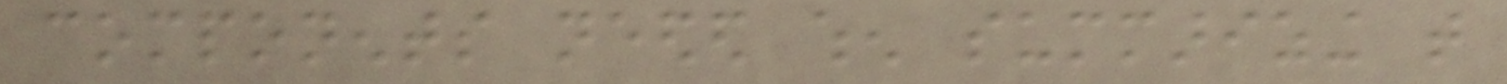components needed when summarizing that
